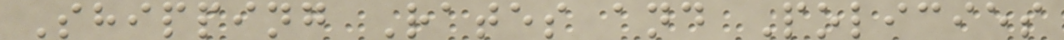Shipping Rates and Policies
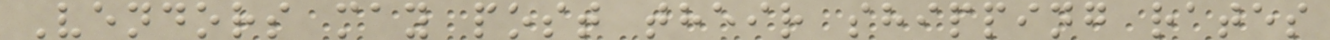Vendors may post their shipping rates
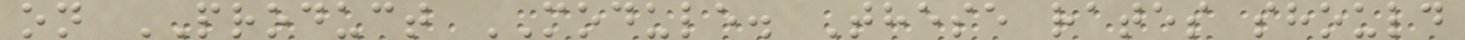on PRODUCT MODULE. These rates should
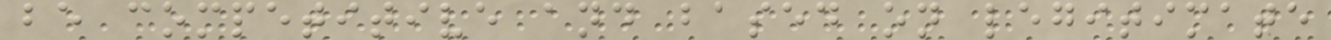be competitive and based on legitimate
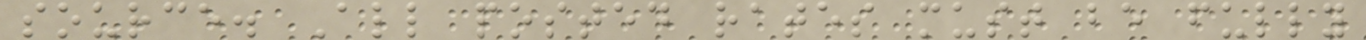source. All posted rates must be fully
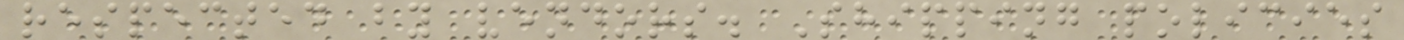respected by vendors. Shipping policies
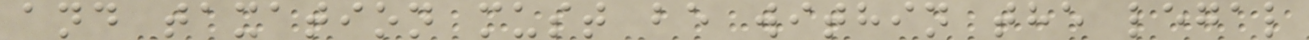and taxation must be within the legal
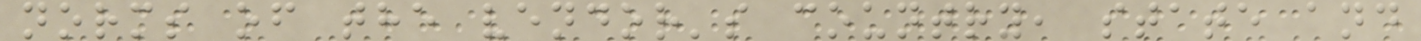norms of the vendor's country, state and
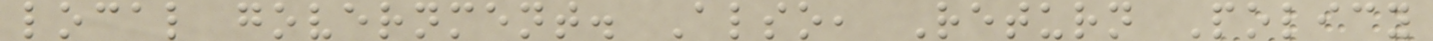local government. Also, Return Policy
